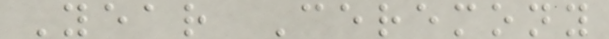Year Ceremony
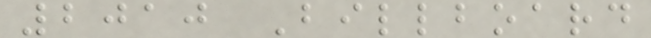2010 Billboard
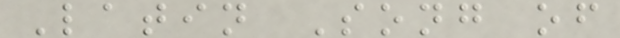Latin Song of
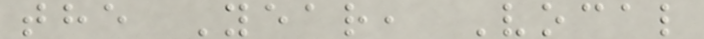the Year, Vocal
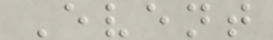Event
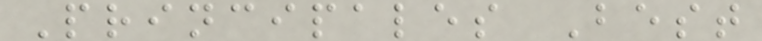Principales Best
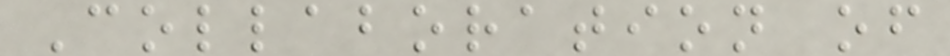Collaboration of
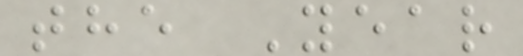the Year
